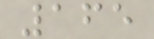165
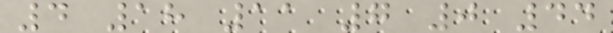4 18 11 7 0 44
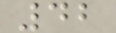42
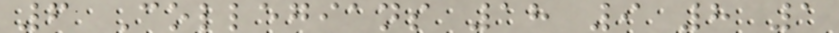6 Collegians 18 9 8 1
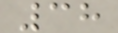38
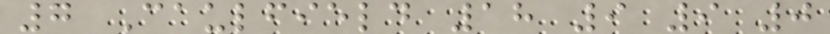7 Caulfield 18 9 9 0
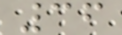36
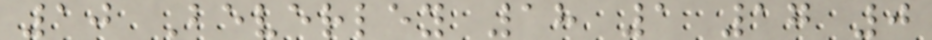10 Beverley 18 1 17 0
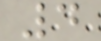4
